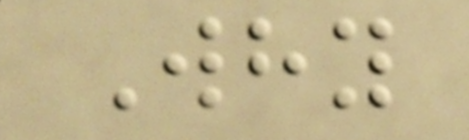Why
